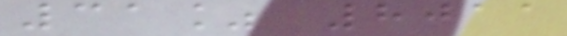31% 8011
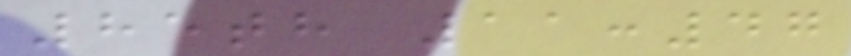85th 11:47
